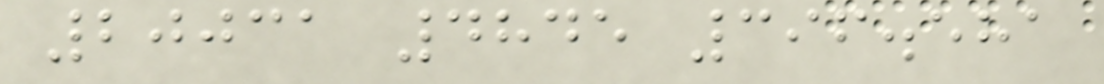20031 4845 396.581
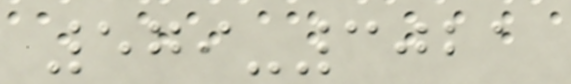579-3021
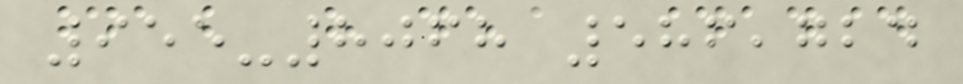955-8068 586,724
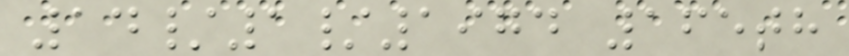14/1/1974 165th
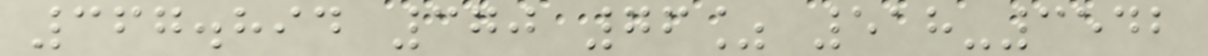367.894 370 76% 518-3542
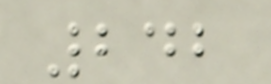242
